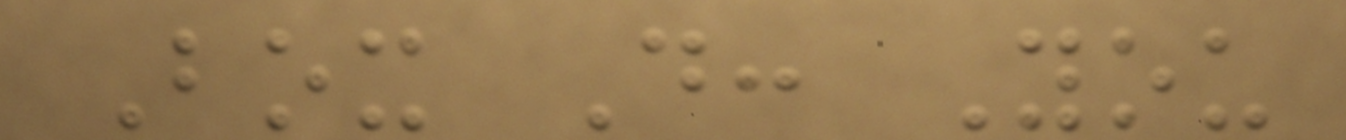Box D: You
